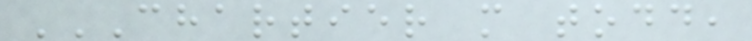CHARTIER M TODD,
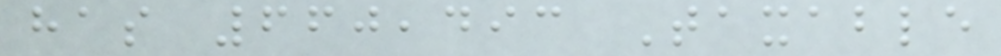has 660,493 Taxable
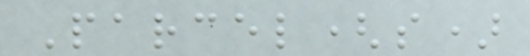Parcel(s)
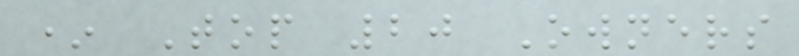* Top 20 Owners
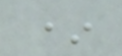*
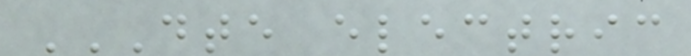DTE ELECTRIC
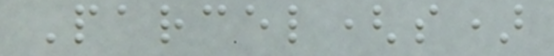Parcel(s)
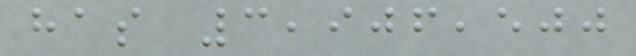has 3,906,500
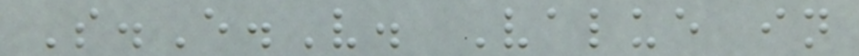S.E.V. Value in
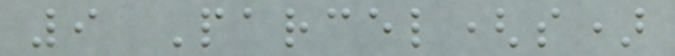9 Parcel(s)
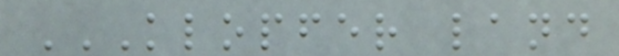KLOPFER LAND
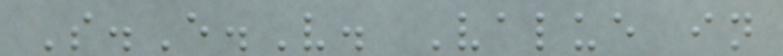S.E.V. Value in
